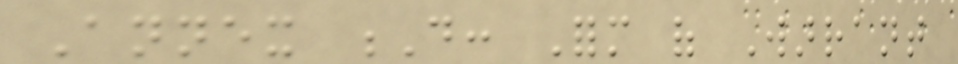Annex D: Form of Warrant
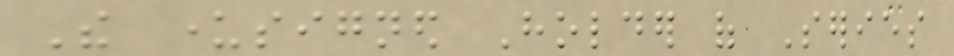The undersigned Holder of Series
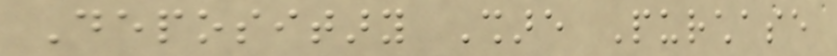Depositary Share Purchase
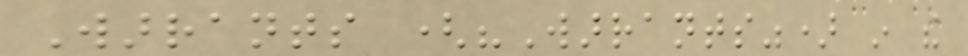Warrants ("Warrants") in the
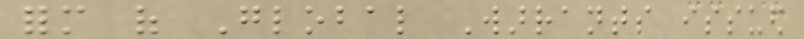form of Global Warrants issued
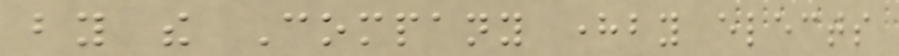by the Company hereby elects
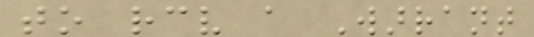to receive a Warrant
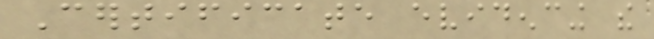Certificate evidencing the
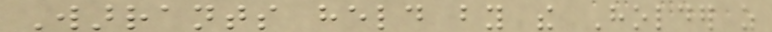Warrants held by the Holder as
